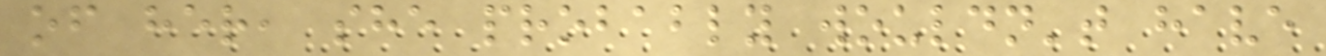of her, she probably wouldn't have
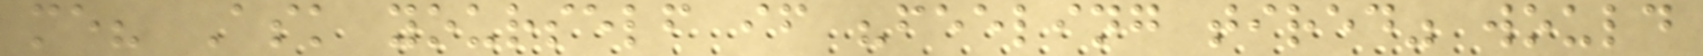me? Ask yourself if "feeling tired" would
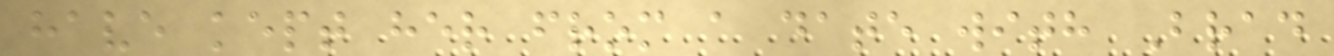have kept her from a date with Brad
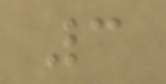3
